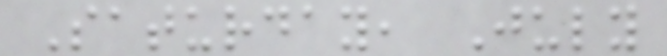Saturday, July
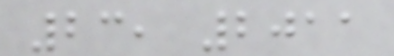23, 2011
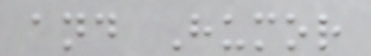and Humor
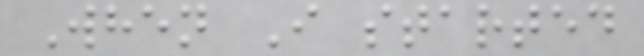When I started
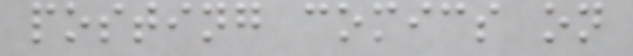posting comics on
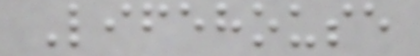Lifehouse
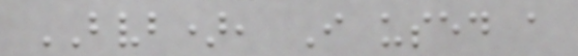BVB), I used a
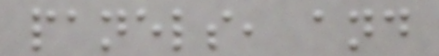panels, and
